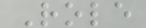Role
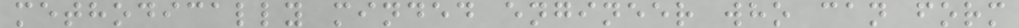methodically minded engineer who can form
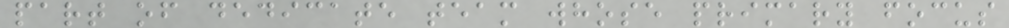part of dedicate team whose primary focus
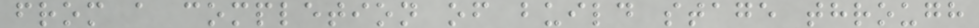from a completion of build stage through
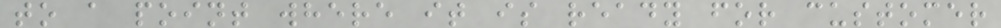to a point where it is ready for customer
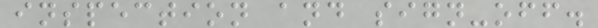inspection and sign-off.
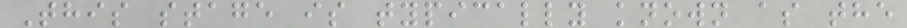This stage is typically known as the
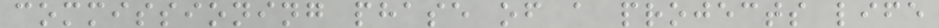commissioning phase of a projects life
